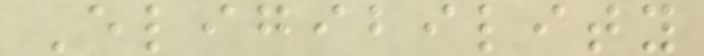Eligibility
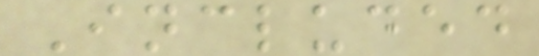Included
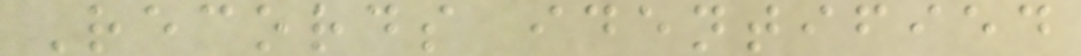Records identified
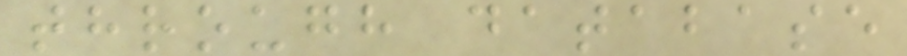through database
